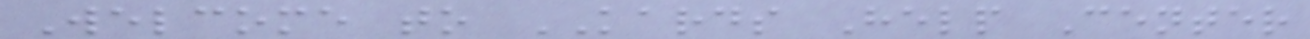Welcome to KARDS Help Center
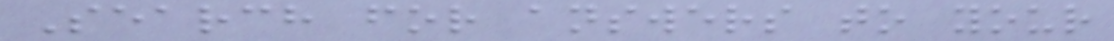Search for answers to your
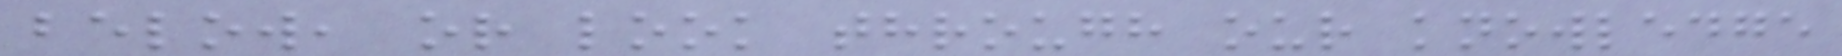below, or look through our knowledge
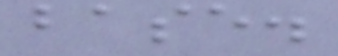base.
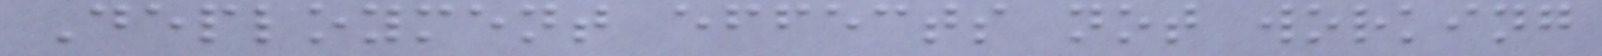Deployment effects not working
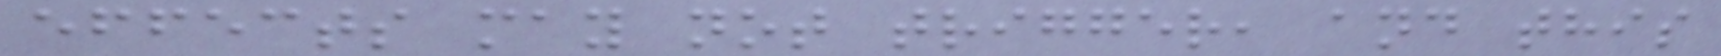effects may not trigger, and this
